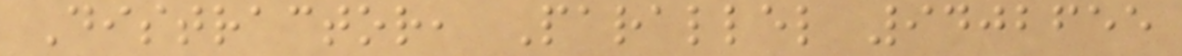Distractor, Parallel 9402655
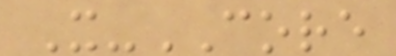X-CORE
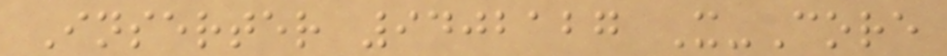Inserter 9402127 X-Core
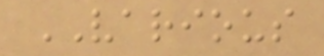VARIOUS
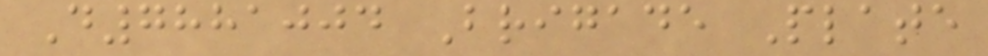D7881004 Brigade Plate
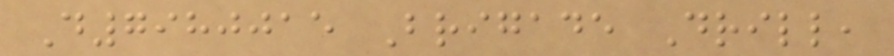D7980015 Brigade Drill,
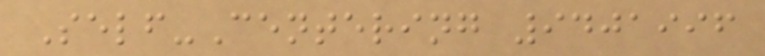Self-Centering 9401996
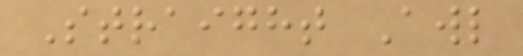Straight Awl
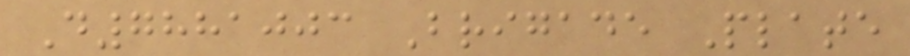D7881003 Brigade Plate
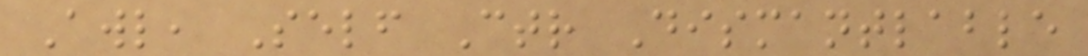Awl, Self Ctr Dismantlable
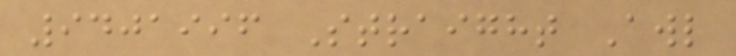9401996 Straight Awl
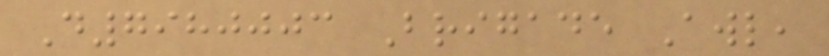D7980003 Brigade Awl,
